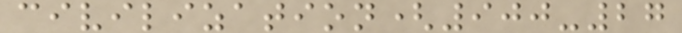civilization(900-27
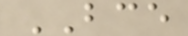BCE
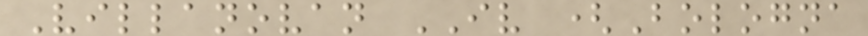Villanovan IV (Bologna
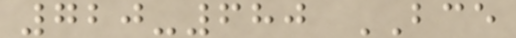720-680 BCE
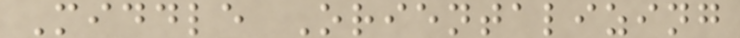Middle Orientalizing
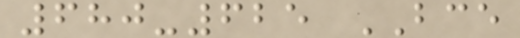680-625 BCE
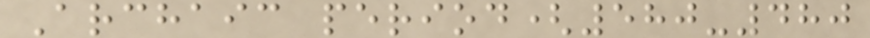Archaic period(580-480
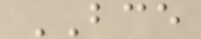BCE
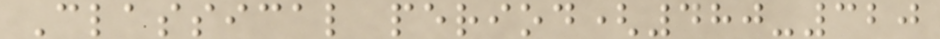Classical period(480-320
